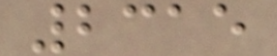2315
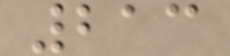213
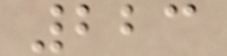223
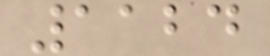1124
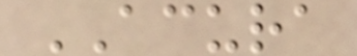ACURA
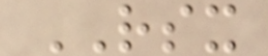RSX
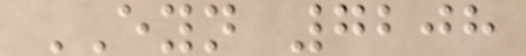EYN 7208
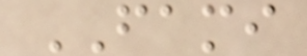FAMI
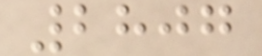2807
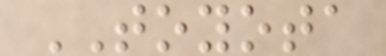TOYOTA
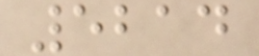5214
